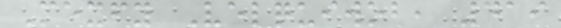Mexfy Velquiwob, 419
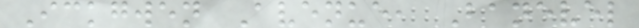Ickgwen Avenue, Banevel
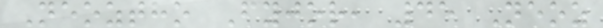Neoztho Fyjor, 45 Neoz
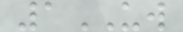1UW
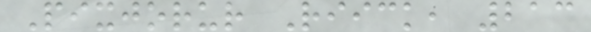Pixjorur Riick, 213
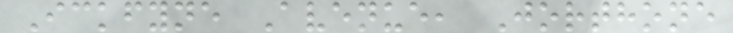Ickfyne Avenue, Jorthone
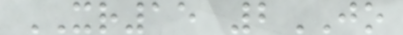XR15 2JO
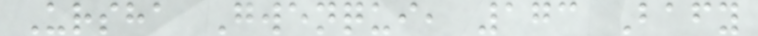Ursha Gwenqui, 173 Bafy
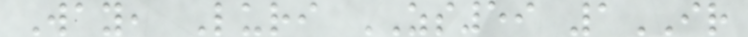Way, Luri ZS59 1IR
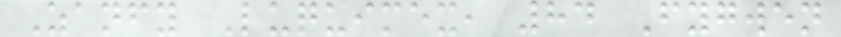Zanfy Luquimex, 84 Fygwen
